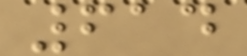614
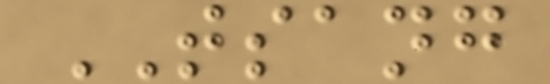TSANG
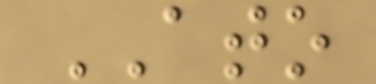ATO
